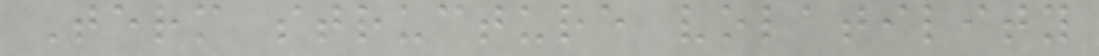Term structure volatility
